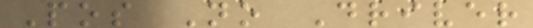Pos No Driver
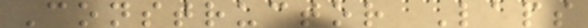Constructor Laps
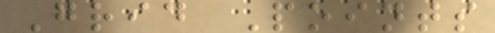Grid Points
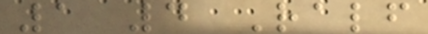1 4 Ralf
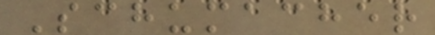Schumacher
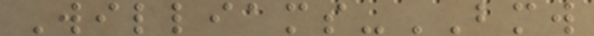Williams-BMW
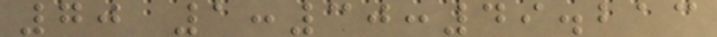70 1:30:49.213
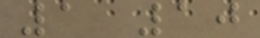1 10
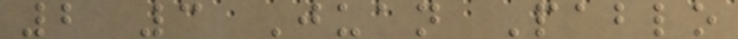2 3 Juan Pablo
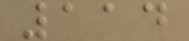114
